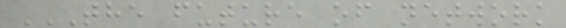THE FUTURE OF NETWORK
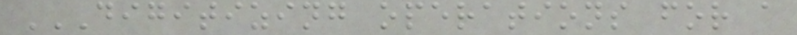DIGITIZING OPERATIONS FOR A
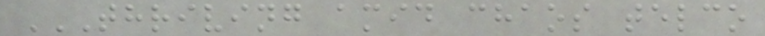THRIVING AMID CHAOS TELCO
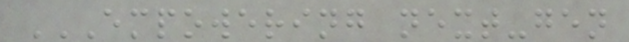EMPOWERING NEXT-GEN
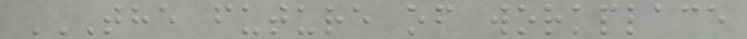THE FUTURE OF WORKPLACE
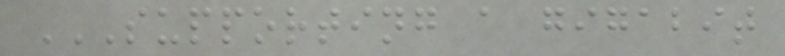SUPPORTING A GIGABIT
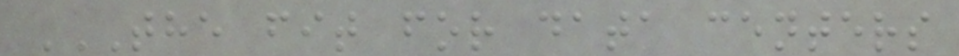THE FIT FOR DATA CENTERS
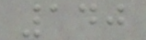140
